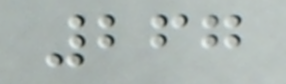267
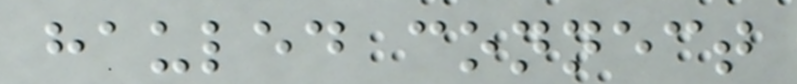hauled connect
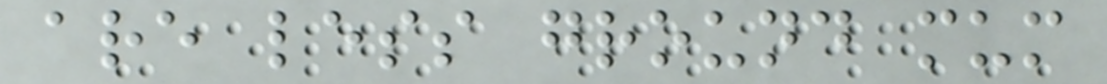are less ground mum
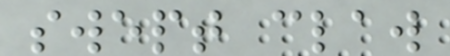swept claw
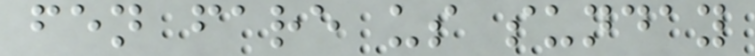fen fare us sunday
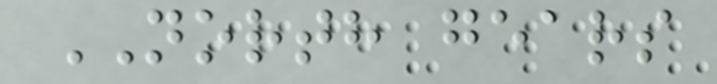NORTH gears
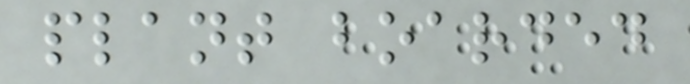plant boarded
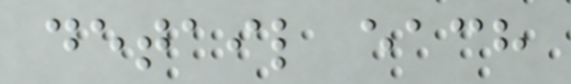detail each
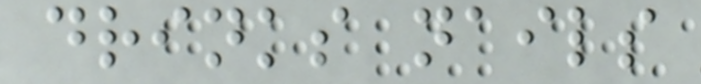drinks nails
